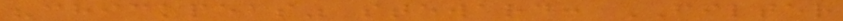"chickpeas" steward: FILTER
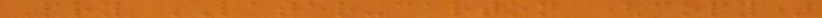Pry LATER-carton (copy)
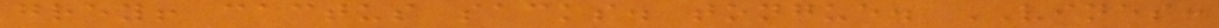grey! cactus sacks. tongue. VINES:
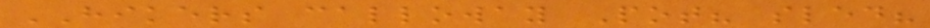HIKERS calloway Pot? sled?
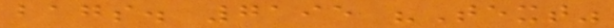bags. 7195 "Text"
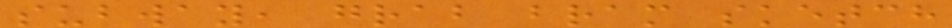subway, grab bram sketch
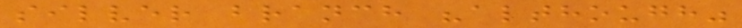silver branch "although"
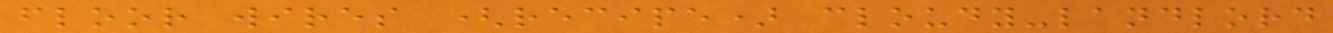floor wires (recipe) cloudy-landlord
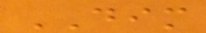DIM
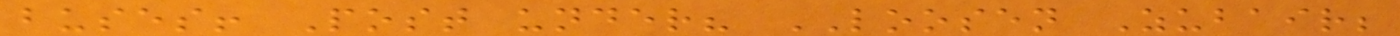buses! Post under? LOOSEN Zubair;
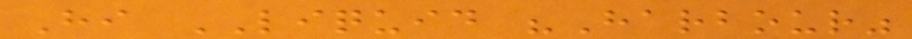Hi LIQUID "Harbour"
